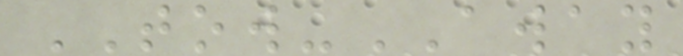TOW-AWAY
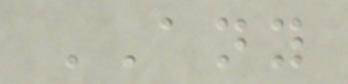ANY
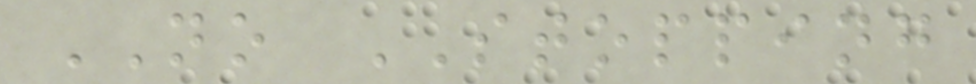NO STOPPING
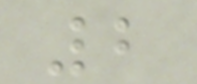2
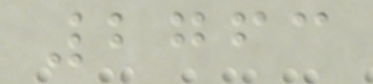2763
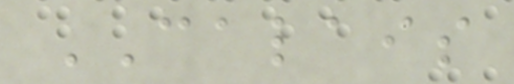CALAIS
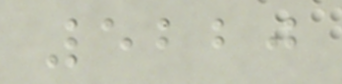5220
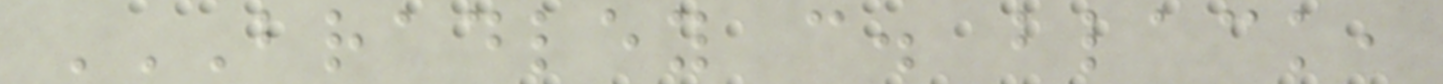BRADLEY C. BLACK,
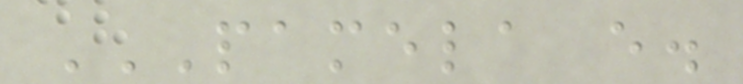PAMELA E.
